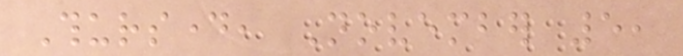Thursday, November 5,
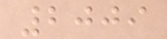2009
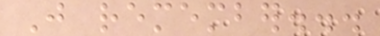Just remember...
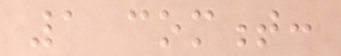1 comment:
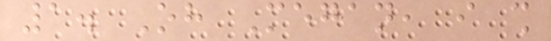1. Oh Megan, i shall
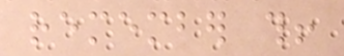remember this!
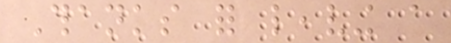Thanks for leaving a
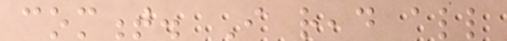comment. I read all
